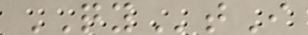QYtI
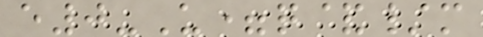e0-U=q&/m
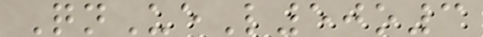QnUeL50o3
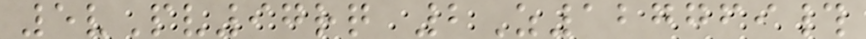5vPv97rq 2Z127769#
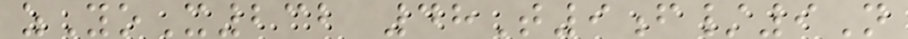zYoX232 48T9f/9N
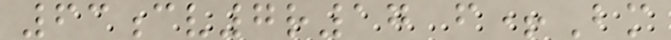63cv7r17 f+Bm
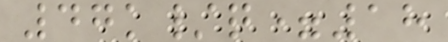47k/q=18
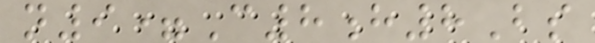n9=C8h8Bs
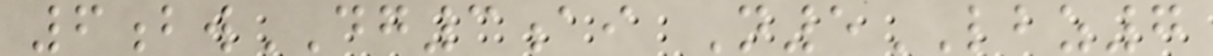6bwDG3ai N5LBZ7
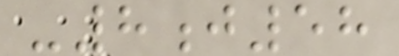-8j58
